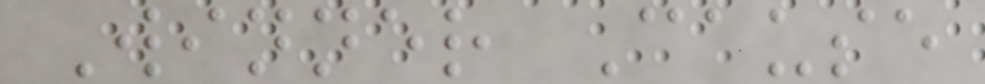Winner Cause
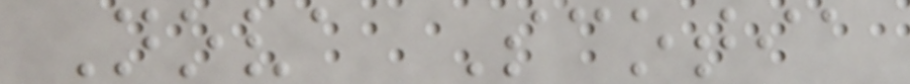Nova Scotia
